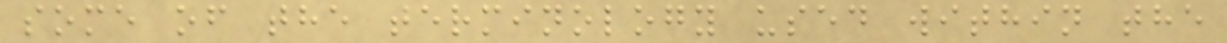some of the terminology used within the
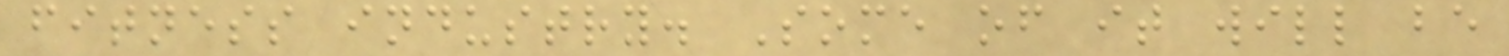fitness industry. Some of it will be
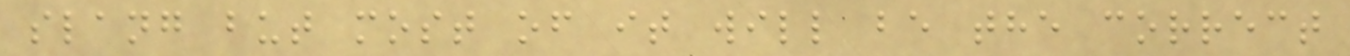slang but most of it will be the correct
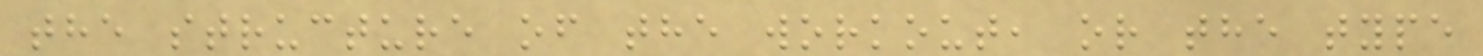the structure of the workout, or the type
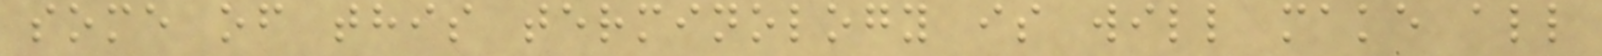some of this terminology is will make all
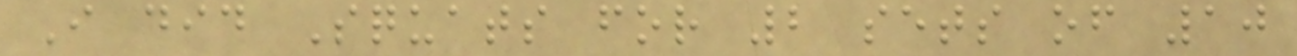I did Squats for 2 sets of 10
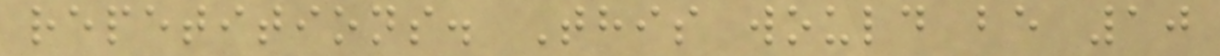repetitions. This would be 10
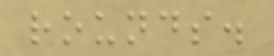rounds.
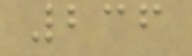236
